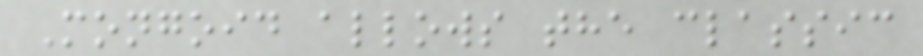Mongoid allows the classic
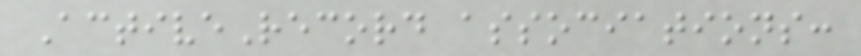ActiveRecord associations:
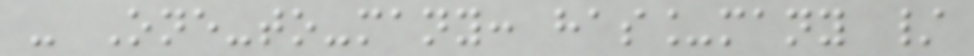- One-to-many: has_many /
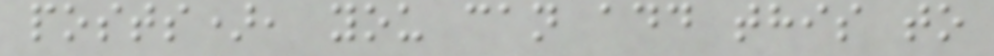posts), you can add this to
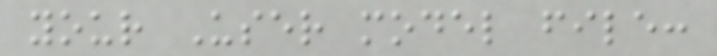your User model file:
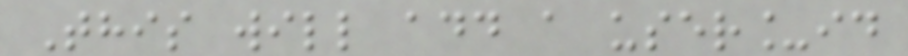This will add a user_id
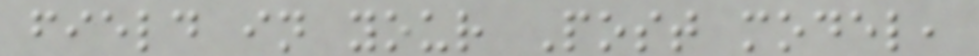field in your Post model,
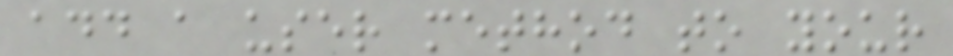add a user method to your
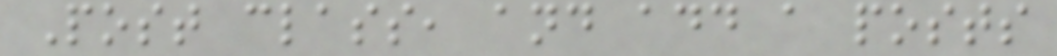Post class, and add a posts
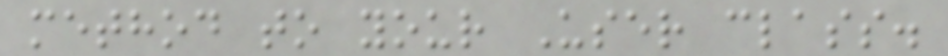method to your User class.
